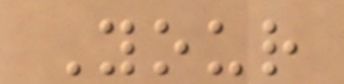Your
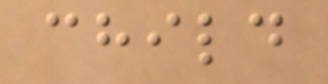child
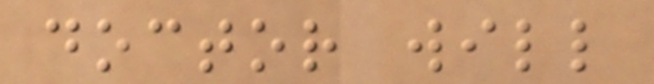doctor will
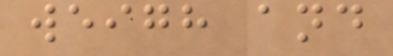weigh and
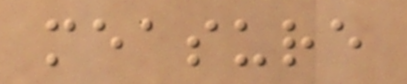measure
